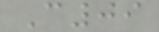C09
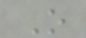O
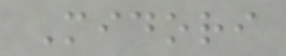Midori
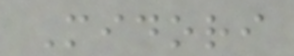Midori
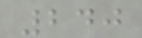240
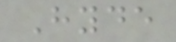Hyde
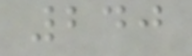240
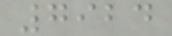7924
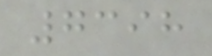7398
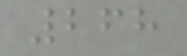268
